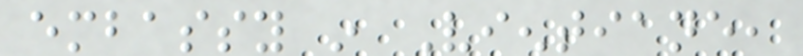embassy in Vientiane,
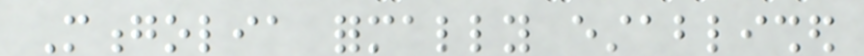Mongolia formally established
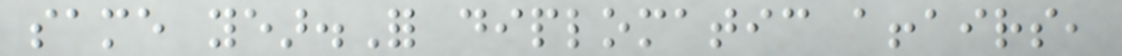same year.For diplomatic affairs,
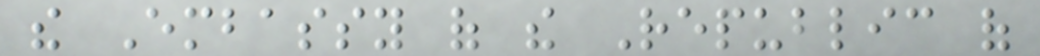the Embassy of the Republic of
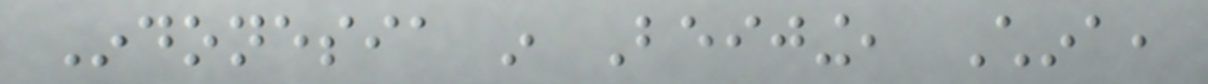Indonesia in Beijing, China,
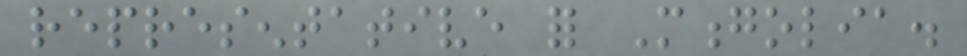representative for Mongolia.
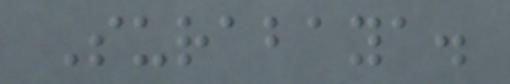Surabaya.
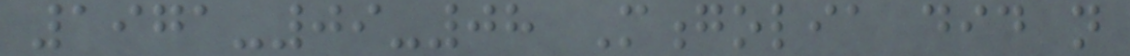1971-09-08 Mongolia did not
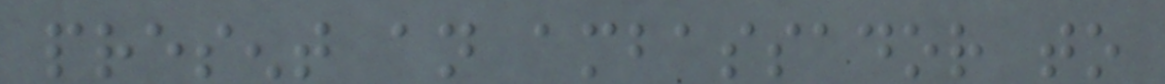present an ambassador to
